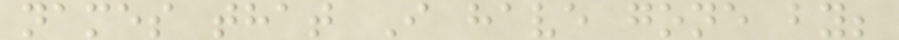names that I have gone by;
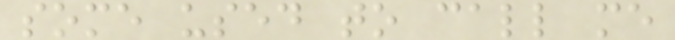some used to call me
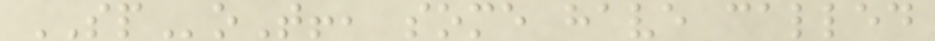SPoT!, some have called
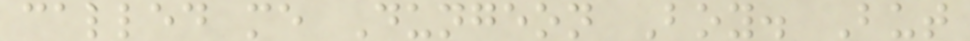called me Dungeon Boy. But
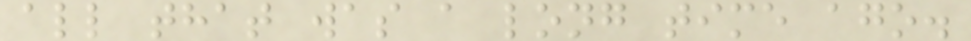all that was a long time ago.
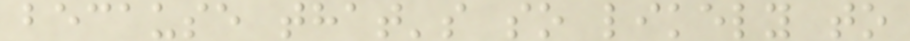because that's so likely to
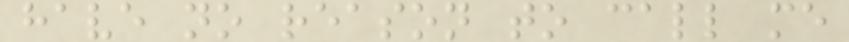have no reason to call me
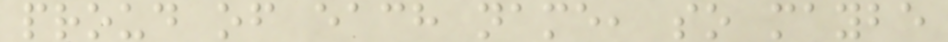proud of each name, so maybe
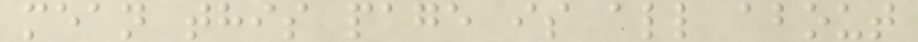mean this page is all about
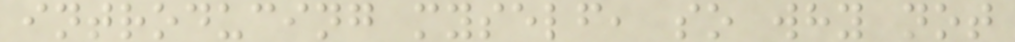introducing myself, so why not
